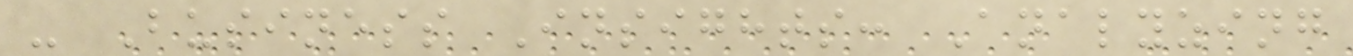- Business Insights: Analyzing
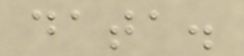data.
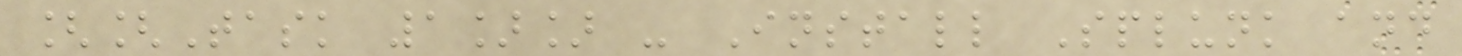[[Task 1]] - Install Splunk and
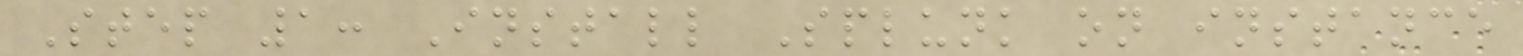Step 1: Install Splunk on instance
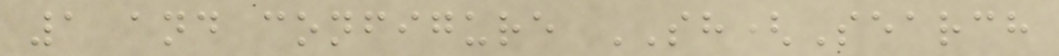1 and configure SH(Search
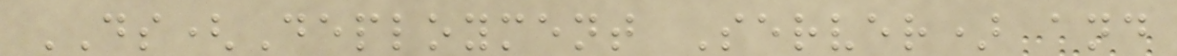DS(Deployment Server) and
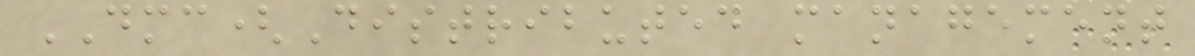DMC(Distributed management
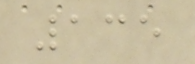135
